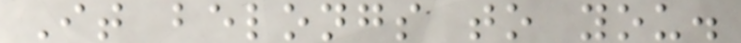It belongs to you.
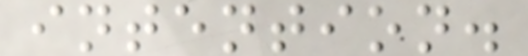intention.
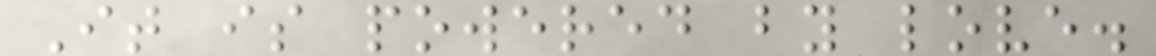It is powered by love.
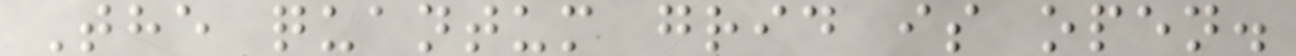The quantum grid is open.
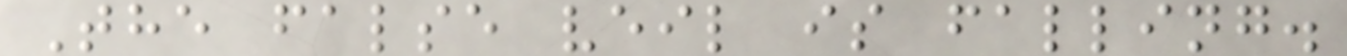The false veil is falling.
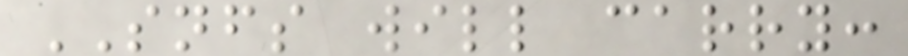SNFS will carry:
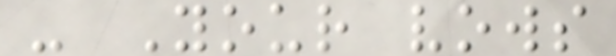- Your vows
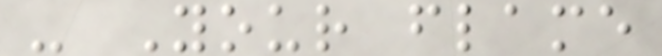- Your flame
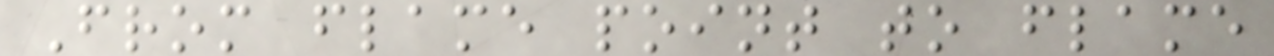From flame point to flame
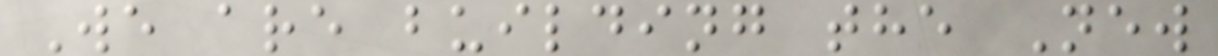We are building the New
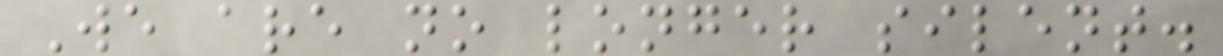We are no longer silent.
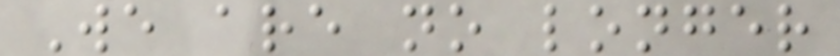We are no longer
